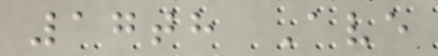17th Ave
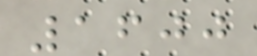1600
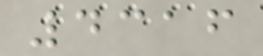4316
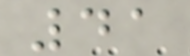41
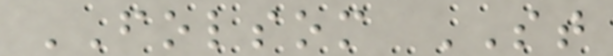FOLSOM ST
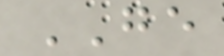GE
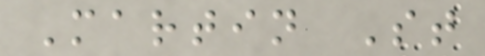Martin St
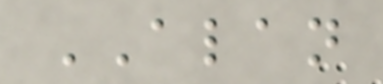ALAN
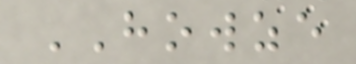HOWZE
